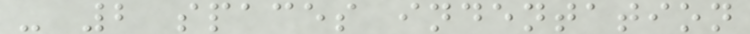- 2 spaces indentation
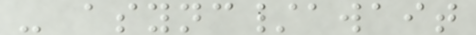- async/await
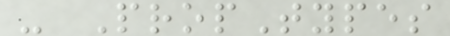- PropTypes
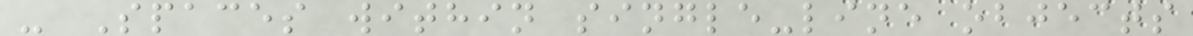- Spaces within single-line objects
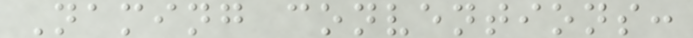Naming conventions:
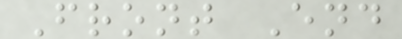Front End
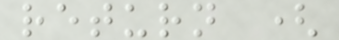return (
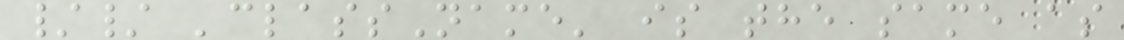// 'className' is the same as
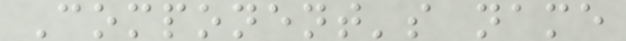Component's name
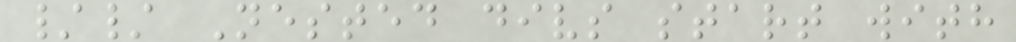// Nested divs start with
